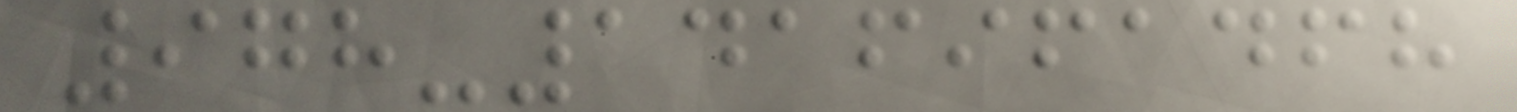978-1416961468
